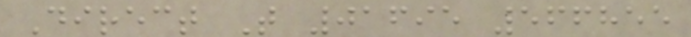Direct T 01695 566855
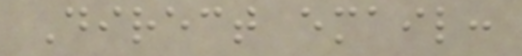Direct email:
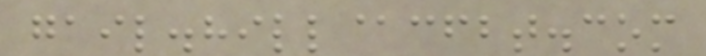gail.hill@cfbt.com
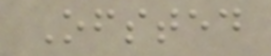Ofsted
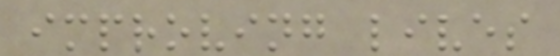improving lives
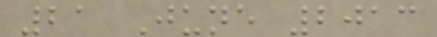21 June 2013
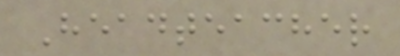Headteacher
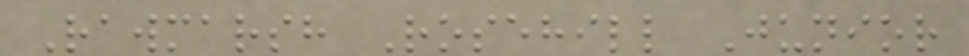Rawmarsh Rosehill Junior
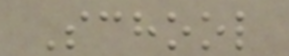School
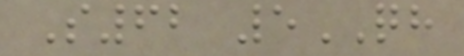S62 5QH
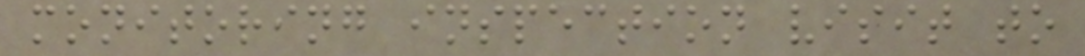monitoring inspection visit to
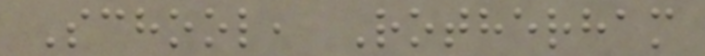School, Rotherham
